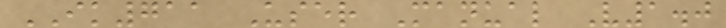IK711 User Manual V1.0
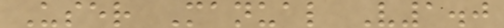User Manual V1.0
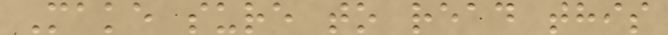Make sure to read this
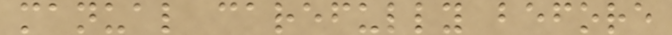manual carefully before
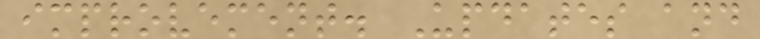improvement. Updates and
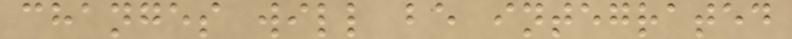changes will be integrated
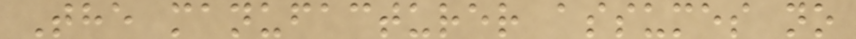The manufacturer assumes no
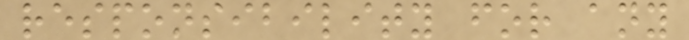responsibility for any
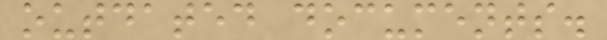outdated documents.
